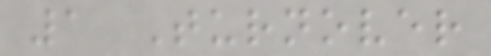1 Turnover
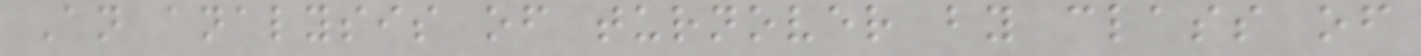An analysis of turnover by class of
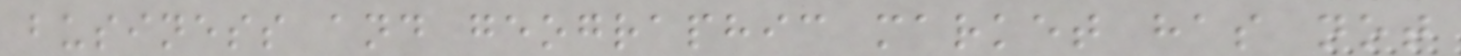business and geographic market has not
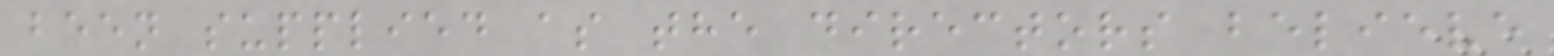been supplied as the directors believe
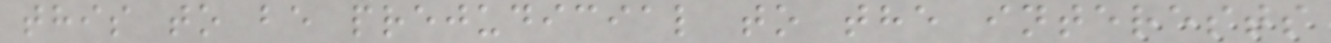this to be prejudicial to the interests
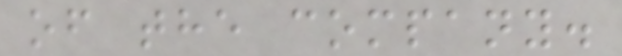of the company.
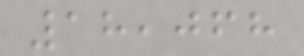18,068
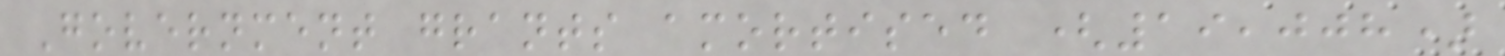Government grants amortised (19,008)
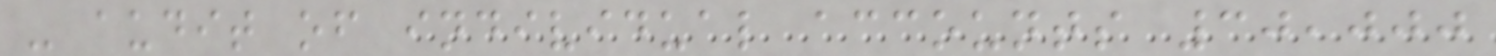- audit of individual accounts 30,000
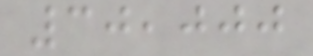30,000
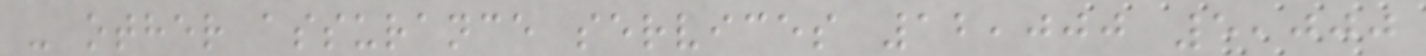- other assurance services 12,000 5,000
